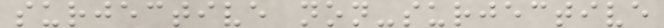surjective non-surjective
